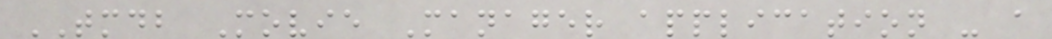TMDB Movie Manager application - a
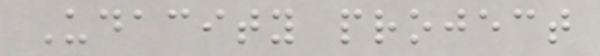Udacity project
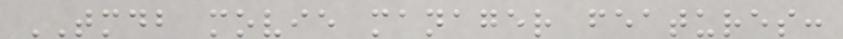TMDB movie manager features:
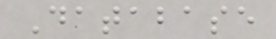Database
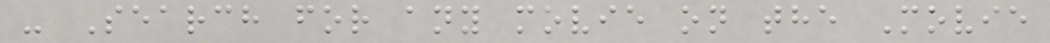- Search for any movie on the Movie
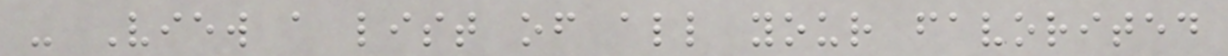- View a list of all your favorited
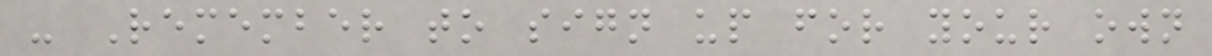- Remember to sign up for your own
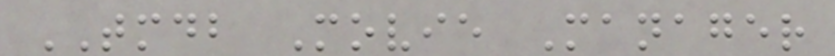TMDB Movie Manager
